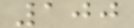100
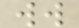ww
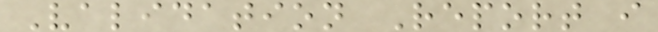Validation Report i
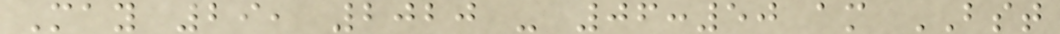May 29, 2020 - 06:50 am BST
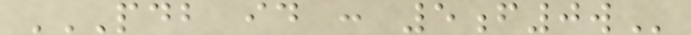PDB ID : 5F0W
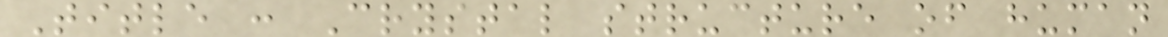Title : Crystal structure of human
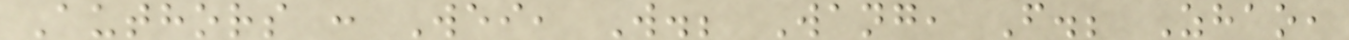Authors : Wei, W.; Wang, F.; Zhao,
